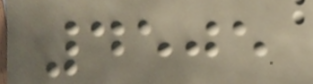4505
